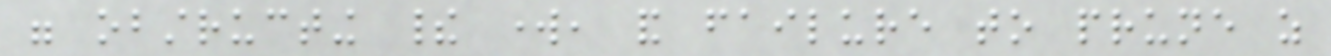were obstructing their work, and failure to prune as
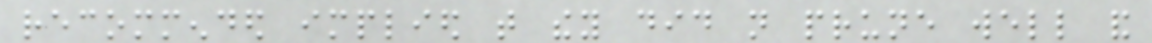recommended implied that they did not prune well and
